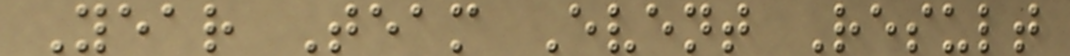Year Team Event Result
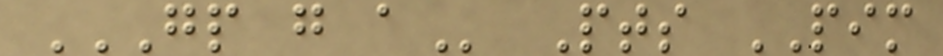GP G A Pts PIM
